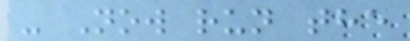- Now run the
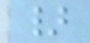}
